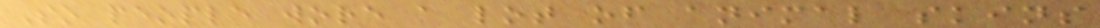So people wore a lot of animal skins
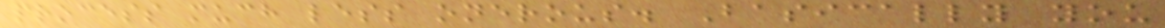process much less onerous. Basically you
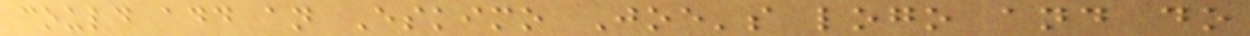could add an Eskimo Joe's logo and do
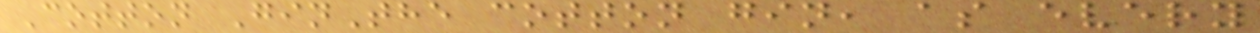Cotton GinThe cotton gin, as every
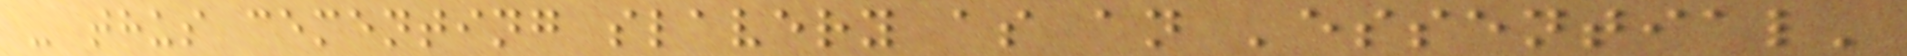- thus cementing slavery as an 'essential'
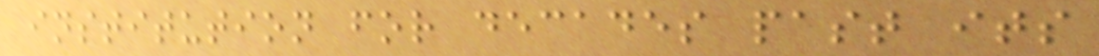institution for decades past its
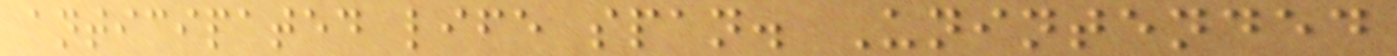anticipated life span. Unintended
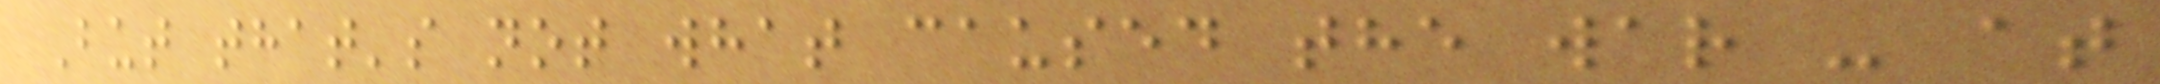But that's not what caused the war - at
